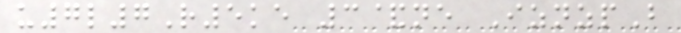u7l7R5ke 3&ne IznzpB
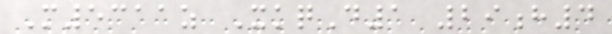M5311z XkqD1 29h4
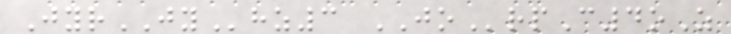JyrJYhz3 JOrpC4oZ
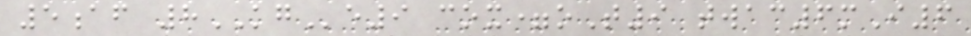5af 8KGe9 cox=oT9 twac6mI6
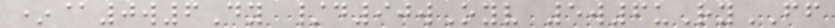*@0w6Dy /d90wOyv 5w6uRyFF
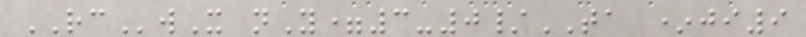RCwX nY=3-0/TA *ji9
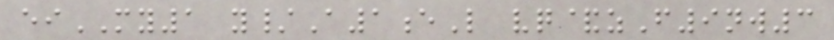eiMY1 y/A1eL vq&zF9nw3
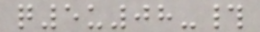q5u08-#
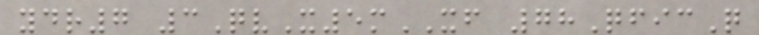ydr7 3QvX5mXF 78QficQ
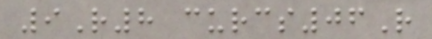9R8 curcs06R
